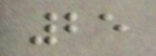25
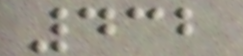432
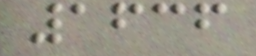1636
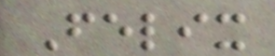Felix
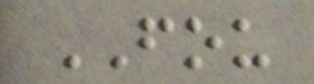FOU
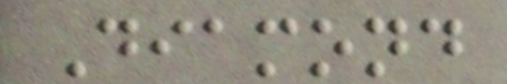Diamond
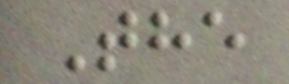The
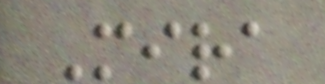Mira
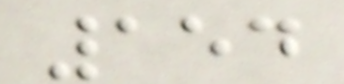154
